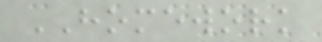HOMEWORK
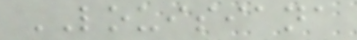LOUISIANA
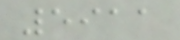5911
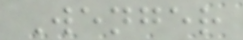Wenger
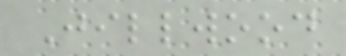Jillwood
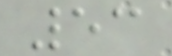53
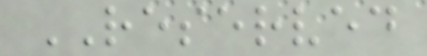RESERVED
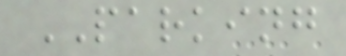PARKING
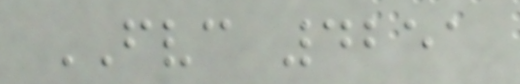FVC 4251
